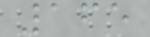165
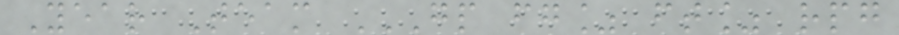Year Team GP FG% FT% RPG
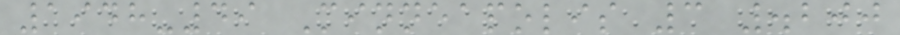1948-49 Minneapolis 3 .200
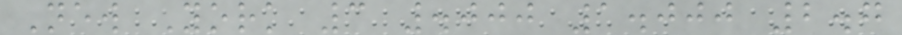New York 3 .000 1.000 2.7
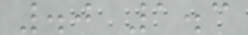.0 1.3
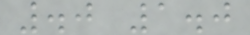.0 1.0
